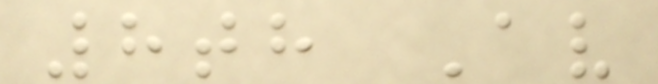8th Av
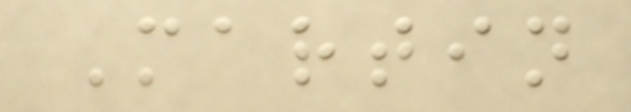Martin
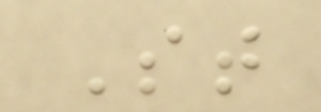St
